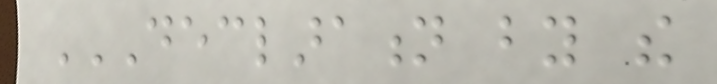DECLARATION BY THE
